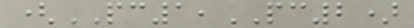(PC1,PC2)
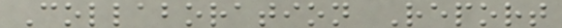Collaboration Report
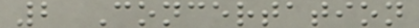2 Concertation
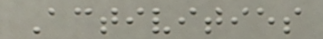Activities
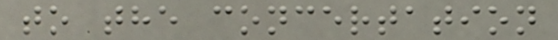to the concertation
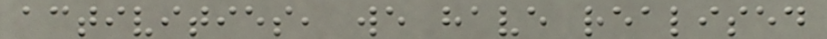activities, we have realised
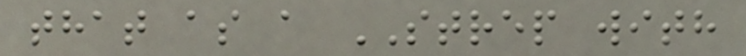that as a STREP with
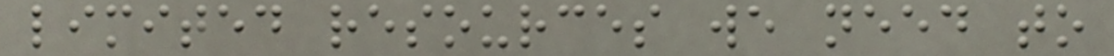limited resources we need to
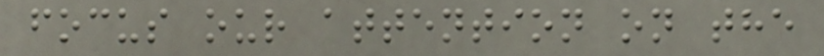focus our attention on the
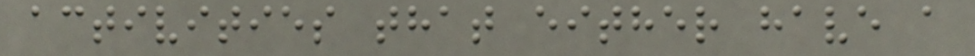activities that either have a
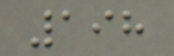198
